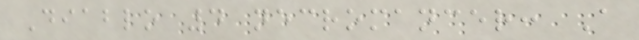Diablo 4 necromancer: A
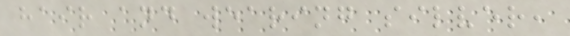hair and wearing silver,
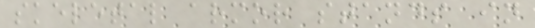skeletal armor stands in
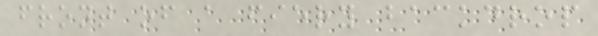front of a fiery backdrop
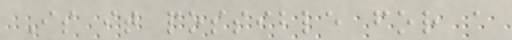Is it possible for a
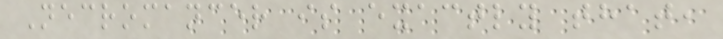Necromancer is exactly that,
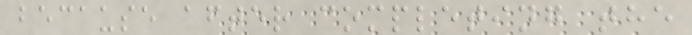because after completing the
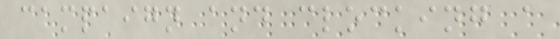campaign and clocking a
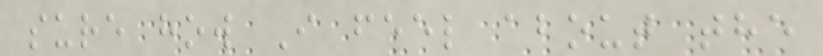sure how I feel about the
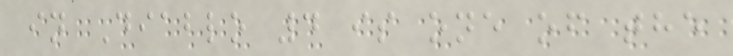in Diablo 4 is one of the
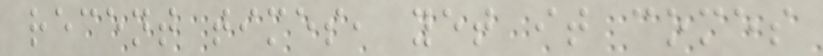recent times, yet it comes
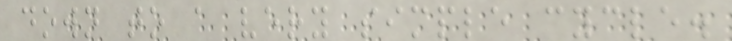down to a very simple cycle.
